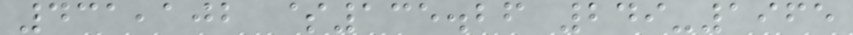431,102 $135.26 249-1965
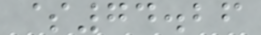$74.26
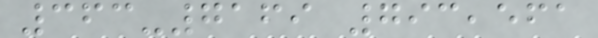363-7169 793,561
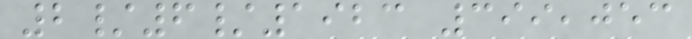2/6/1923 399,053
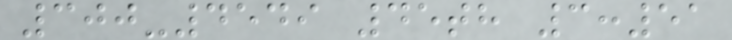300-4549 45th 3:51
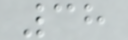38
